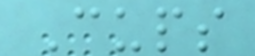Cups
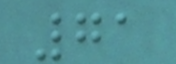71
